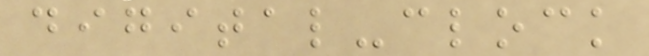digital-clock
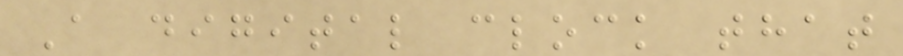A digital clock that
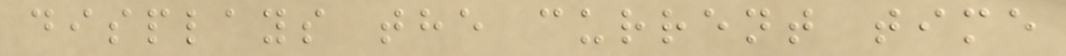displays the current time
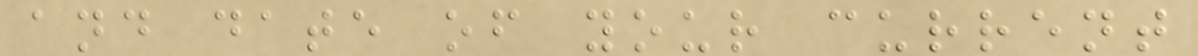and date of your current
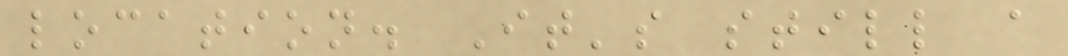location. It's still a
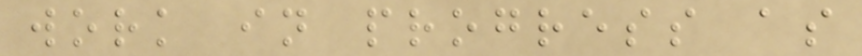work in progress as
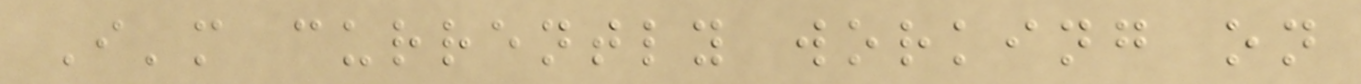I'm currently working on
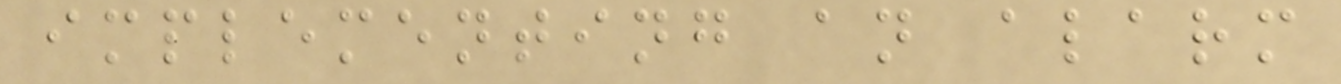implementing an alarm
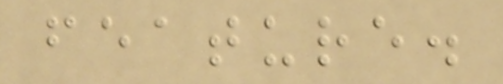feature.
